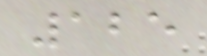125
